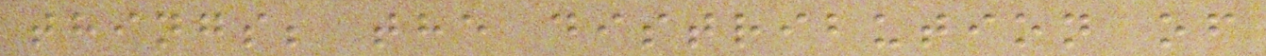things; the distribution of
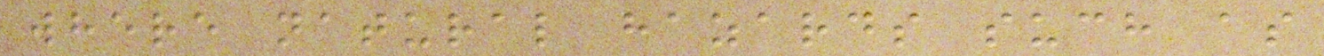where natural hazards such as
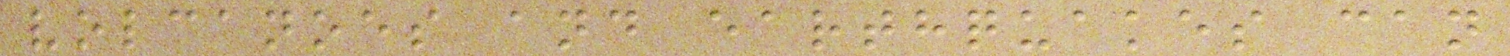volcanoes and earthquakes can
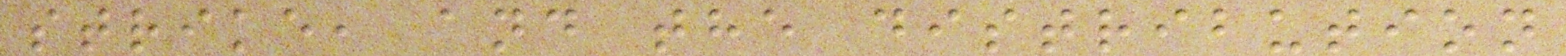strike, and the distribution
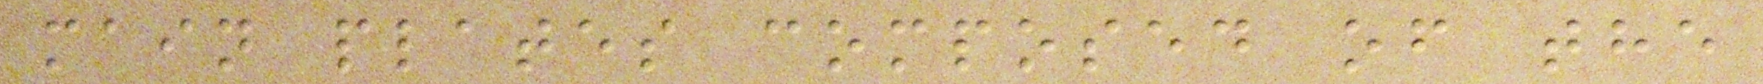main plates composed of the
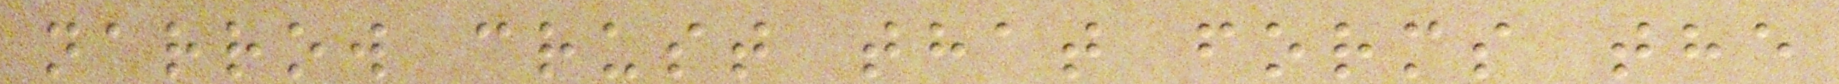narrow crust that forms the
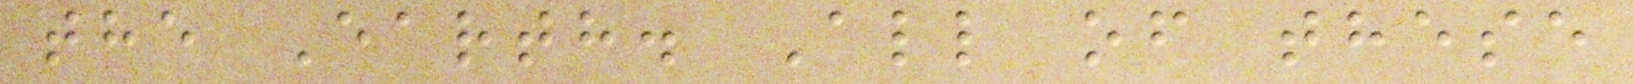the Earth. All of these
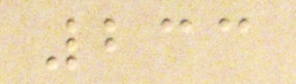233
